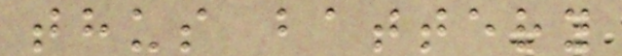thus battery
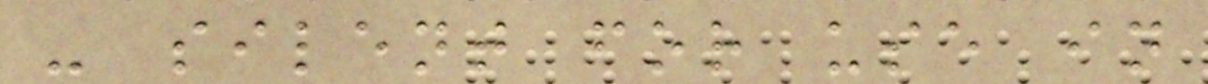- silent for use in
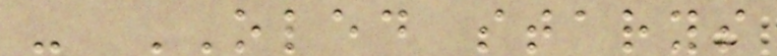- OLED starys
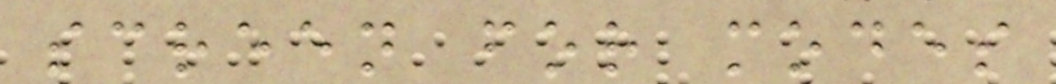screen for modes
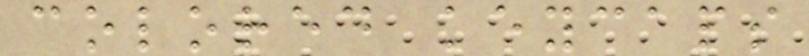colored keycaps
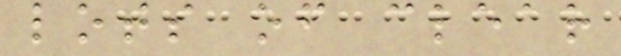lots of clear
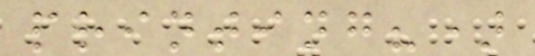printing?)
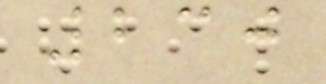230
